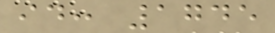id: 1745
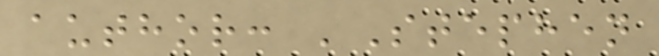author: 'Stephen
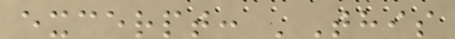excerpt: 'This
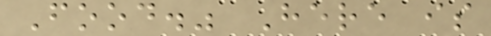Food." Here is
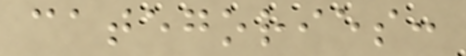categories:
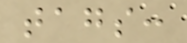tags:
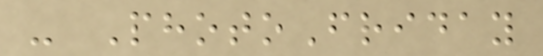- PhotoFriday
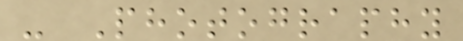- Photography
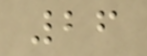26
